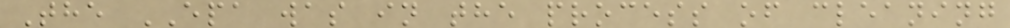The EPA was in the process of cleaning
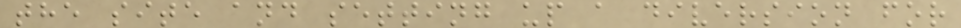the site and setting up a diversion for
